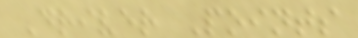Driver Points
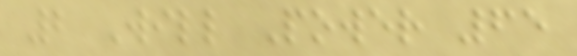2 Will Power 65
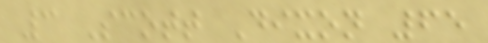3 Scott Dixon 65
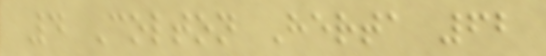4 Colton Herta 62
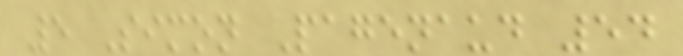5 Simon Pagenaud 54
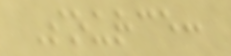Source:
